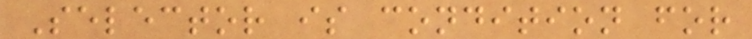Selector is condition for
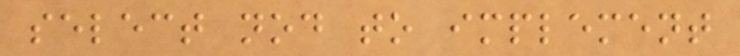select nod to implement
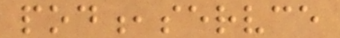pod,servce
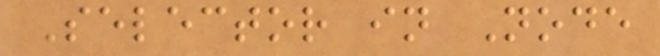Selector in Node
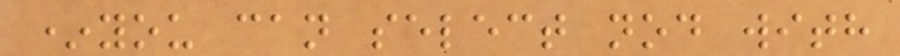*you can select nod with
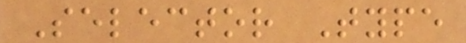Selector Type
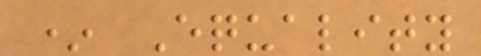* Equality
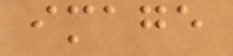image
